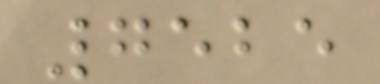7525
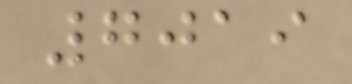7019
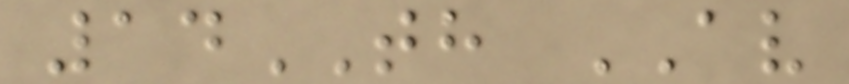14TH AV
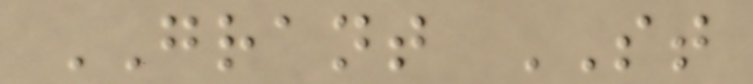GRANT ST
